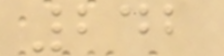242
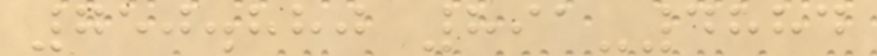750.880 891-4884
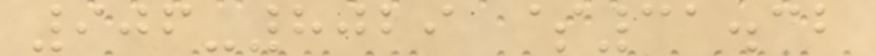906-8029 $31.32
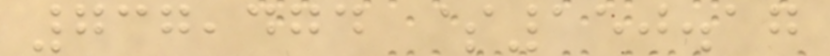737,474 $150.17
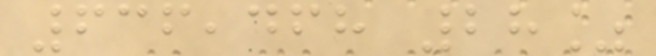636,468 28%
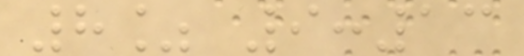8% 9:13
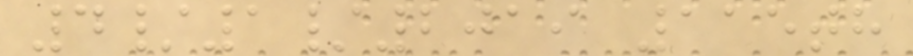4/1/2019 115th
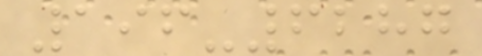196-6287
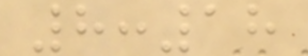8:18
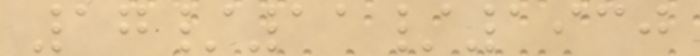17/11/1930
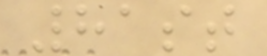81st
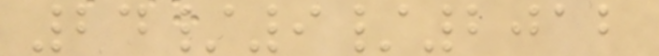24/9/2012
